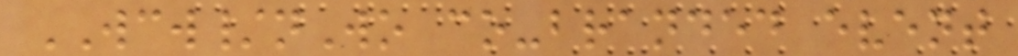WCW/nWo co-branded event
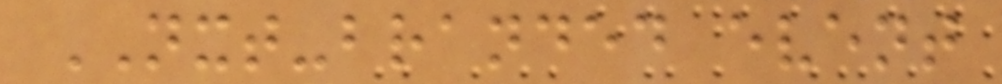NXT-branded event
